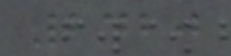2420
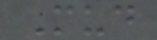Mud
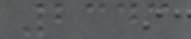2343
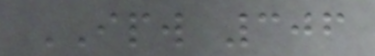IPW 306
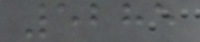5285
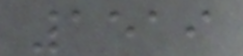1519
